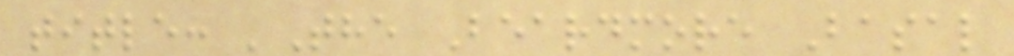title: 'The Beardmore Basal
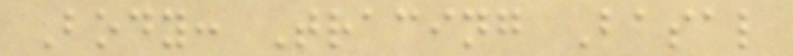Body: Tracing Basal
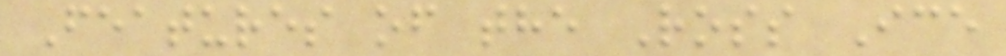Features of the Ross Ice
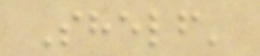Shelf'
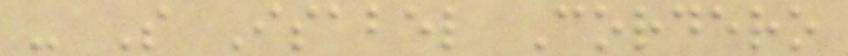- S Isabel Cordero
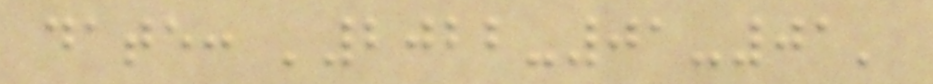date: '2022-01-01'
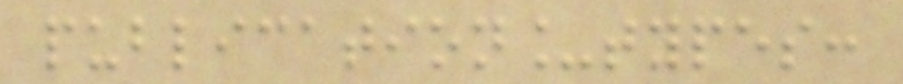publication_types:
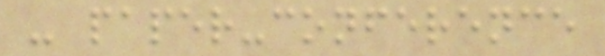- paper-conference
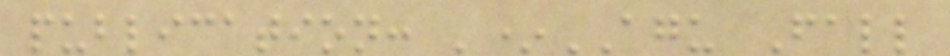publication: '*AGU Fall
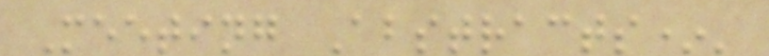Meeting Abstracts*'
